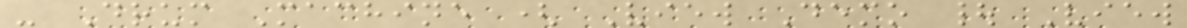- Drum Machine ( View Demo | View
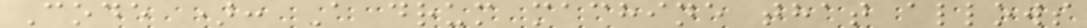Code ): A drum machine that allows
